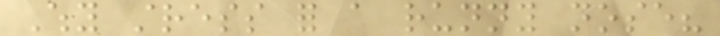Why stress for a runny nose?
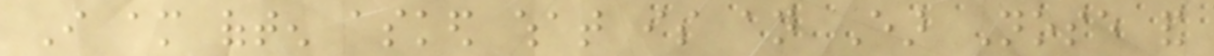I am often asked what is an Ear Nose and
